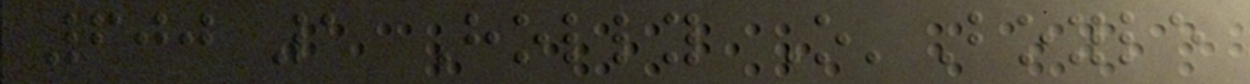600 1 Holly O'Boyle
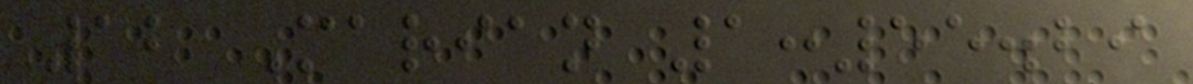12 Marian 1:55.29
